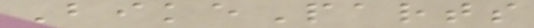BikeParts
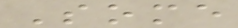Some
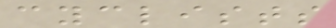cyclists
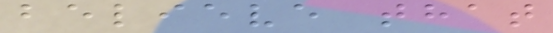believe that
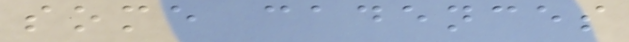some cadences
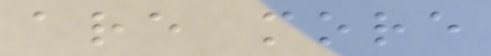are more
